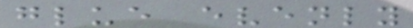glue evenly
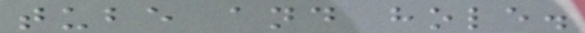tube and hole.
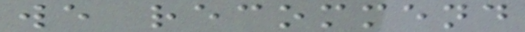we recommend
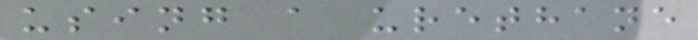using a urethane
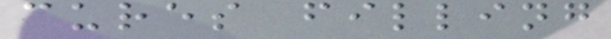cures filling
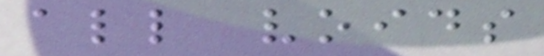all voids
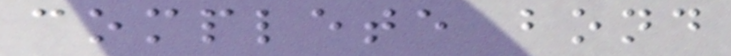complete bond
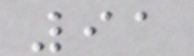91
